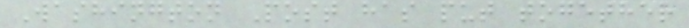Washington Post has put together
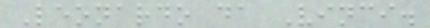Leonardo da Vinci.
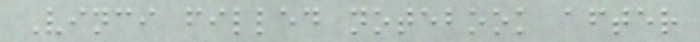Vinci filled notebook after
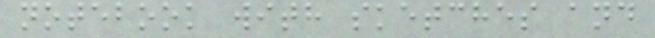notebook with sketches and
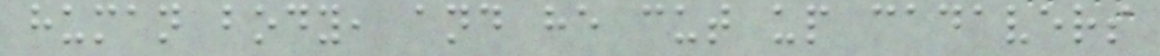human body, and he cut up cadavers
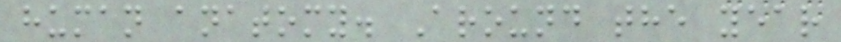human anatomy. Around the year
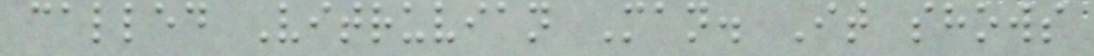called Vitruvian Man. It shows
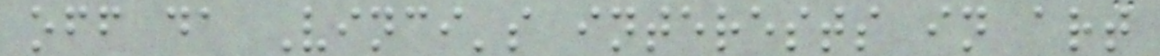off da Vinci's interests in art
